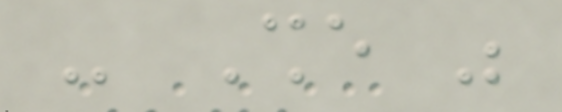- She was
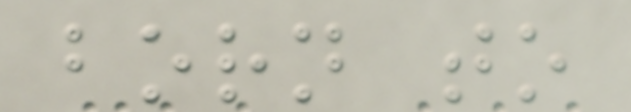born to
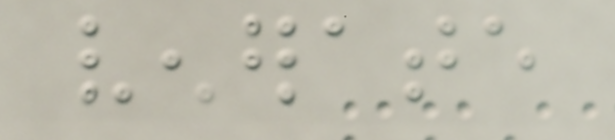venerate
